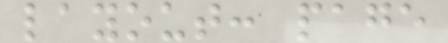layout: page
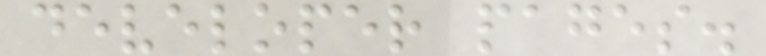developer pages.
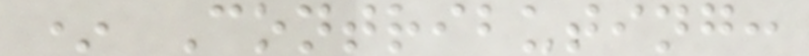* Contributing:
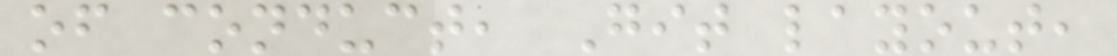of conduct, Git layout,
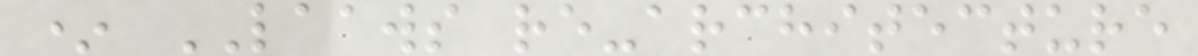* LAAWS re-architecture
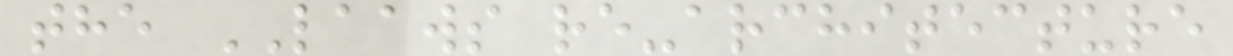the LAAWS re-architecture
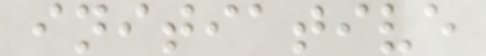initiative
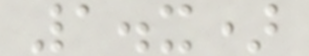1.x)
